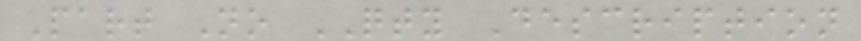Part No QTY Description
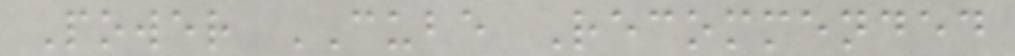Power CUBE Recommended
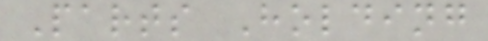Parts Holding
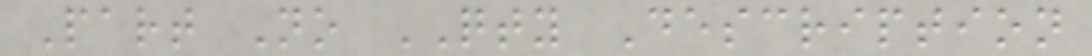Part No QTY Description
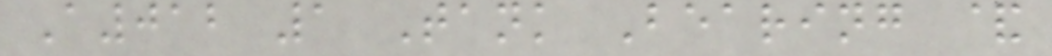A012 1 Tank Bearing &
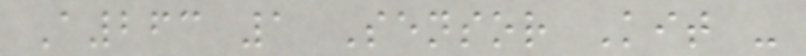A263 1 Sensor Kit -
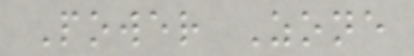Power Zone
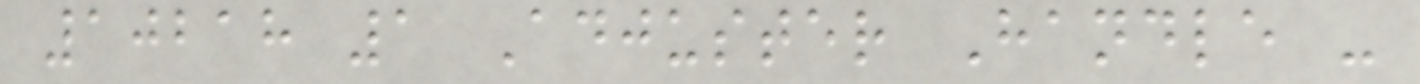10218 1 Adjuster Handle -
